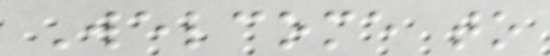Welcome to
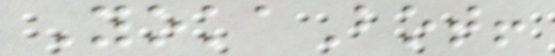YokaBot!
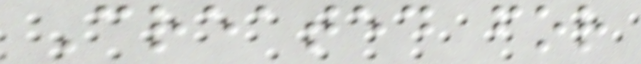Created for
